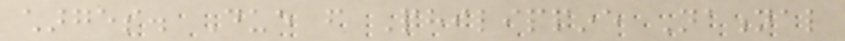charges. Due from Philippine National
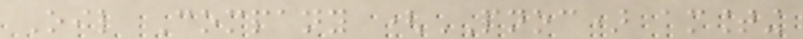Oil Company (PNOC) amounting
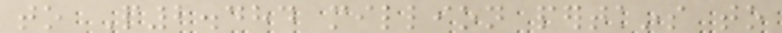to P2.484 million pertains to
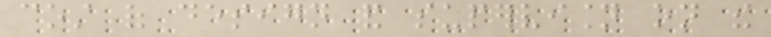cost of design and supervision on the
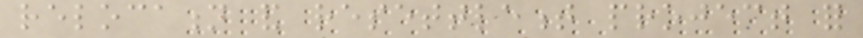relocation and resettlement project for
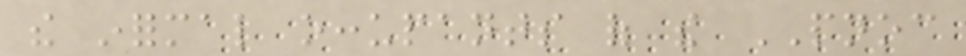the informal occupants of the PNOC
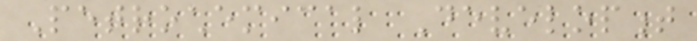Petrochemical Development
